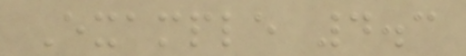Example 4.3
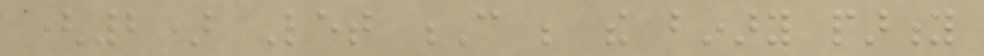(2) Let C be the binary parity
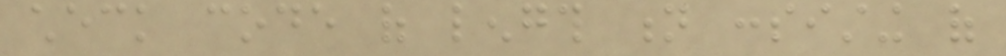check code of length n consisting of
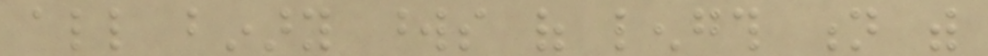all binary words of length n with
